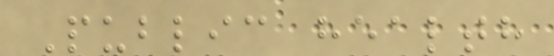Public health
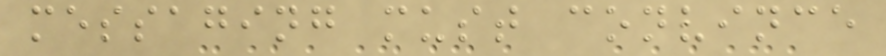messaging must convince
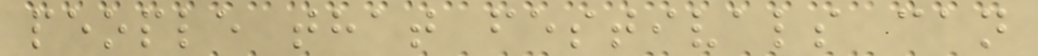people that festivals can
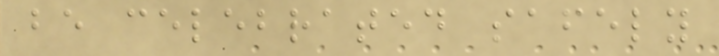be celebrated safely
